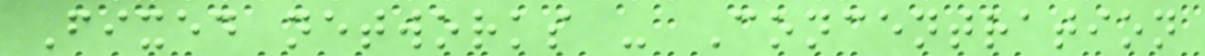Fixed networks - Concentration
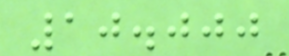10.000
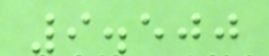9.500
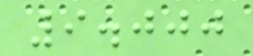9.000
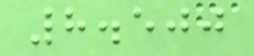8.500
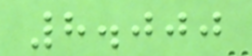8.000
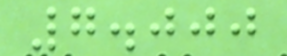7.000
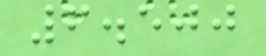6.500
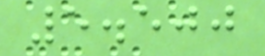5.500
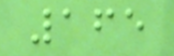165
